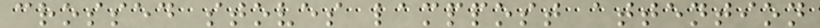crossed stoves lamppost attention
